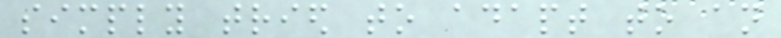simply tried to adapt to an
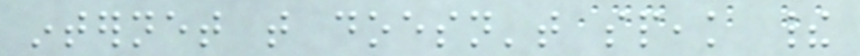internet that doesn't speak their
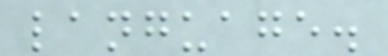language.
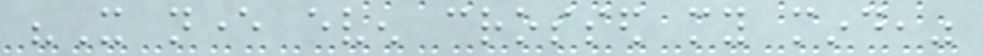"It never even crossed my mind,"
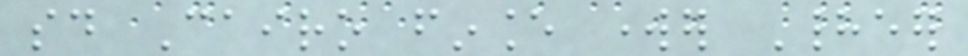said Cairo finance worker Hadeer
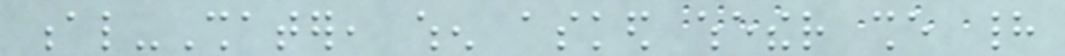al-Shater, when asked whether she had
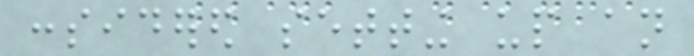considered setting up an
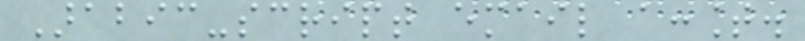Arabic-script email account.
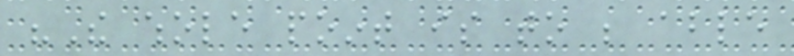"The whole point is to be able
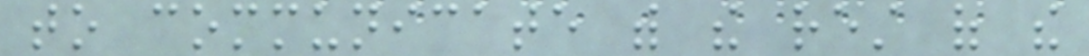to communicate with the rest of the
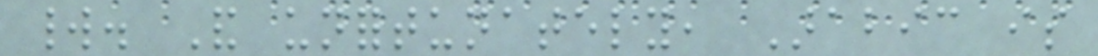world. And unfortunately, Arabic is
